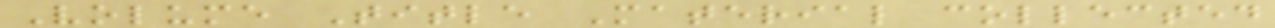Volume Title Material collected
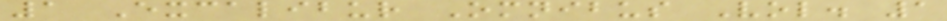1 Excalibur Omnibus Vol. 1
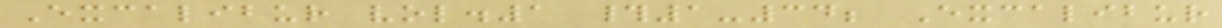Excalibur vol.1 #1-34; Excalibur
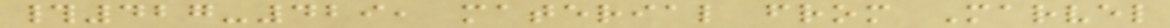#427-429, material from Marvel
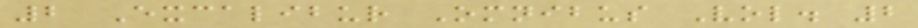2 Excalibur Omnibus Vol. 2
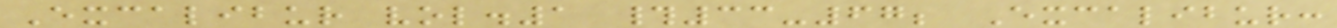Excalibur vol.1 #33-67; Excalibur:
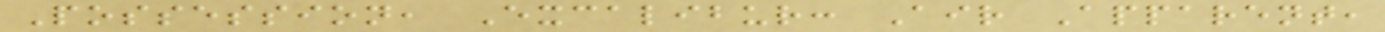Possession, Excalibur: Air Apparent,
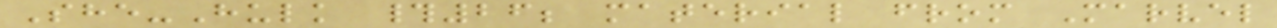She-Hulk #26; material from Marvel
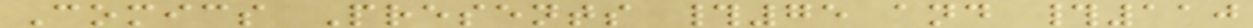Comics Presents #75 and #110
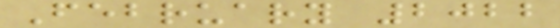February 2022
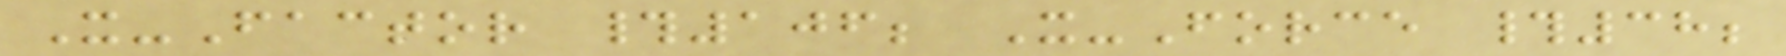X-Factor #106; X-Force #38;
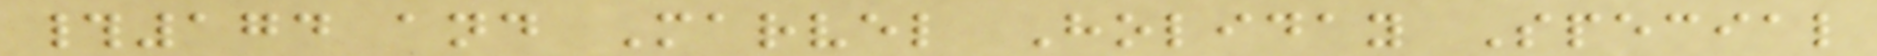#174 and Marvel Holiday Special
